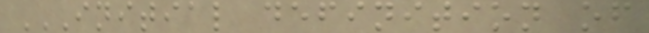INITIAL DEFINITION OF
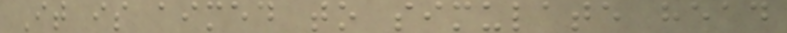It is aimed to simulate head
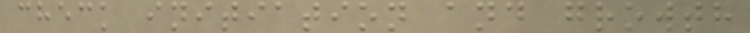check initiation and growth
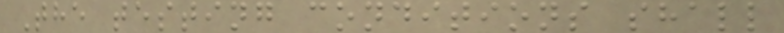The testing conditions shall
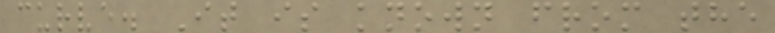curve. It is known from the
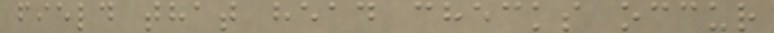field that head checks occur
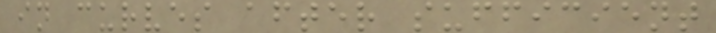in curves after sufficient
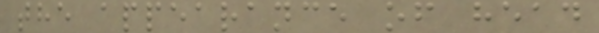the appearance of head
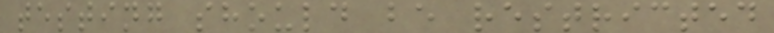testing should be restricted
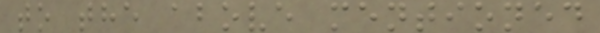to the above mentioned
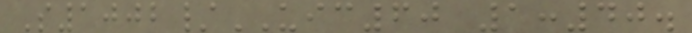S1002/UIC60 1:40.
